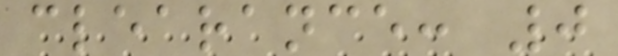clearance: 0
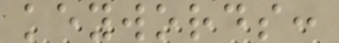keywords:
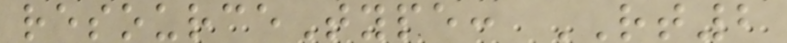resourceType: RT2
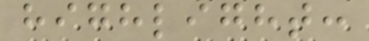highlight:
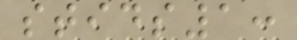stids1:
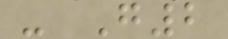- G2
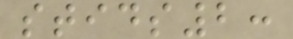stids2:
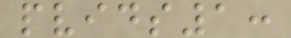pvids1:
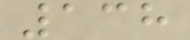138
